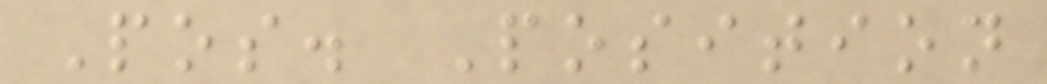Pos. Position
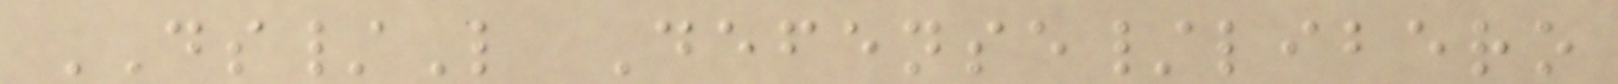DS/L Defense/libero
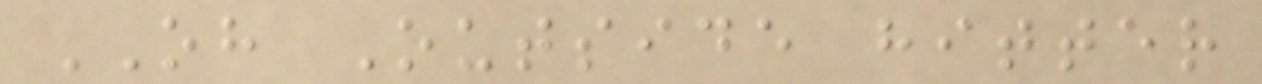OH Outside hitter
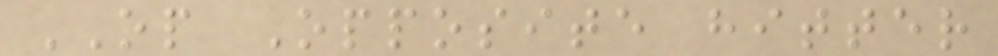OP Opposite hitter
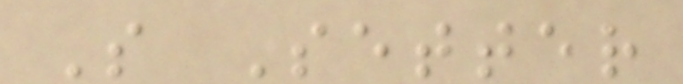S Setter
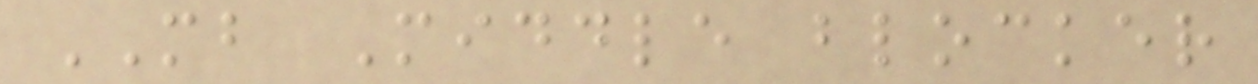MB Middle blocker
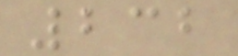232
